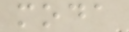moda
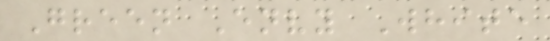Green Envy White
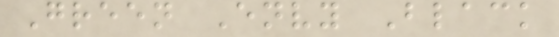Green Envy Black
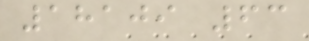18109 63
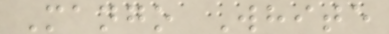Mango White
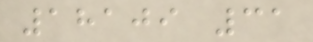18109 31
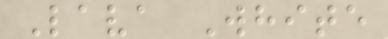Lava White
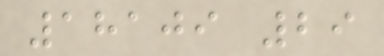18109 29
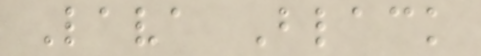Lava Black
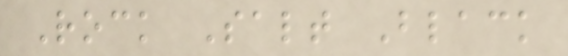Rock Salt Black
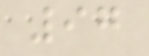97
